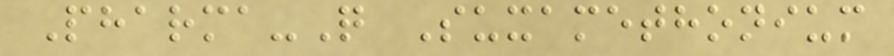Pharma-Q Suxamethonium
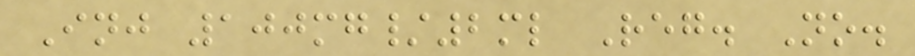Inj 100mg/2ml Reg. No.
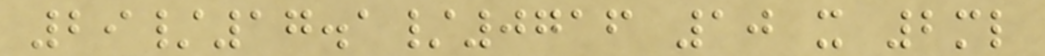29/17.1/0716 10 x 2ml
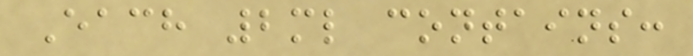Each 2ml contains:
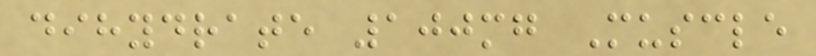dihydrate 100mg Muscle
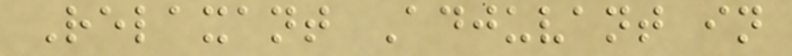Relaxant Adjuvant in
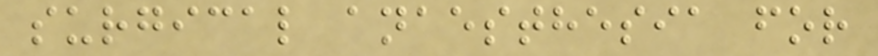surgical anaesthesia for
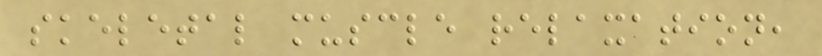skeletal muscle relaxation,
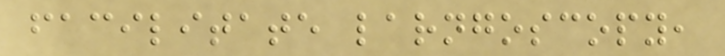facilitate larngoscopy,
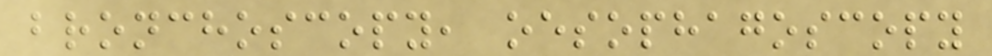bronchoscopy, oesophagoscopy
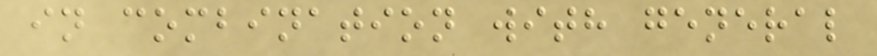in combination with general
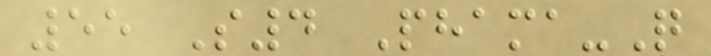55 S4 Phama-Q
